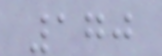170
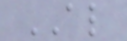AL
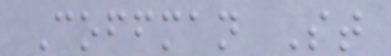Coffman St
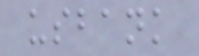usbank
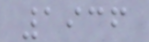1936
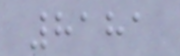8181
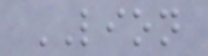LION
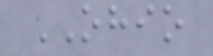OHIO
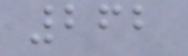262
